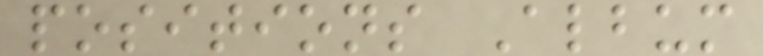positions Album
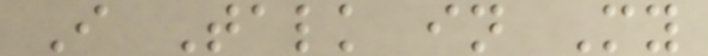I Talk in My
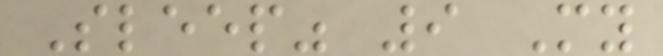Sleep" 9 My
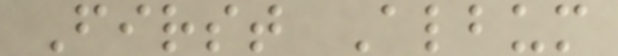First Album
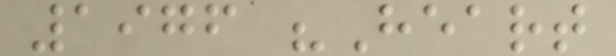1976 "Heart
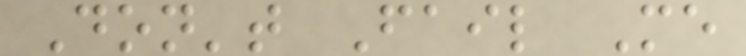Don't Fail Me
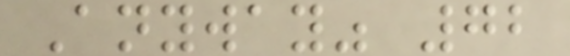Anyway" 72
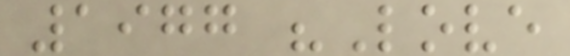1977 "Love
